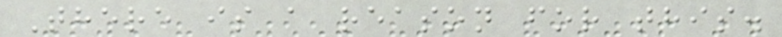There is a reason for this.
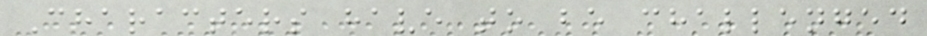Characters have to be challenged
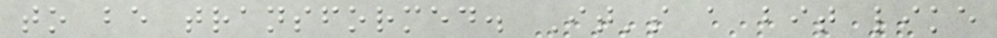to be transformed. It's a bit like
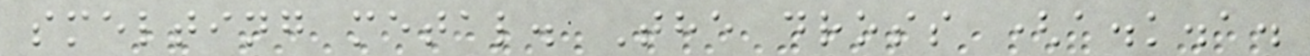smelting metal. The dross (a.k.a.
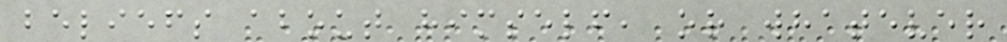beliefs about himself, or whatever
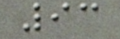93
